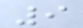9
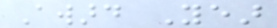Award Year
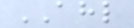AHL
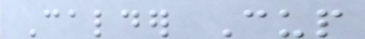Calder Cup
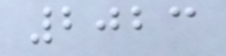2023
